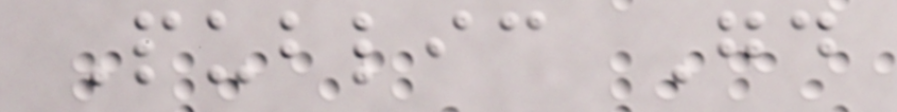Public Good
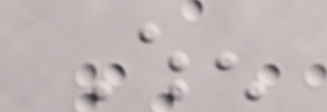When
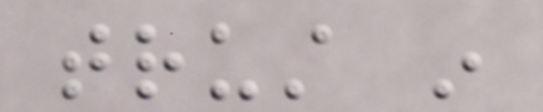trust in
